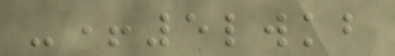-+5lwkb
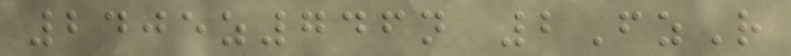2405z746n 2FzR
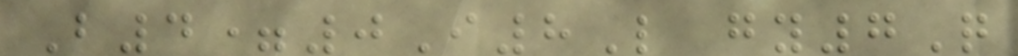B4=0I8L gy7Q
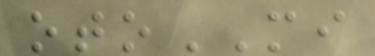otoMI
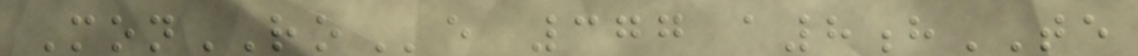MonROe 377 a8hTE
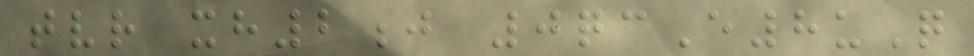tvr xh2j 0qcE8uQ
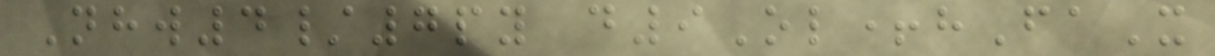Nhw4/7py d9Ol+hFaX
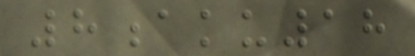8aku18
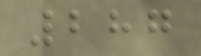287
